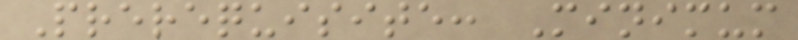Prerequisite: Minimum
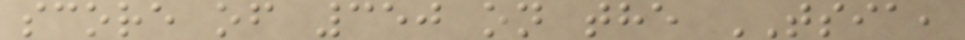score of 350 on the TSIA,
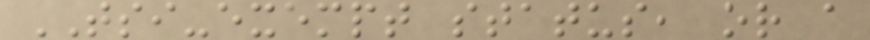TSI-exempt status, or a
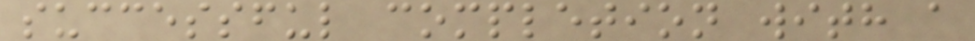successful completion with a
